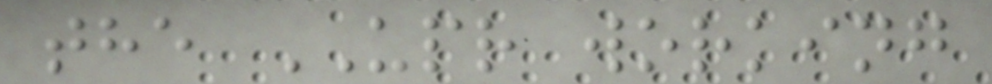the UPR working
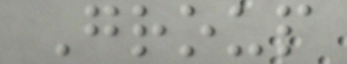Group
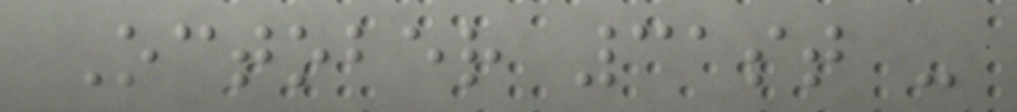October 31st -
